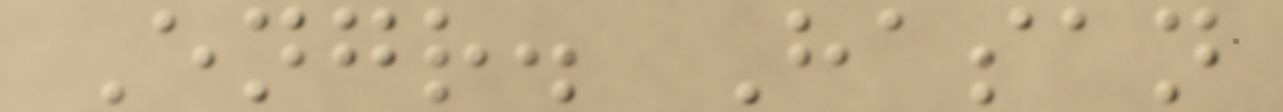Engr. Hasan
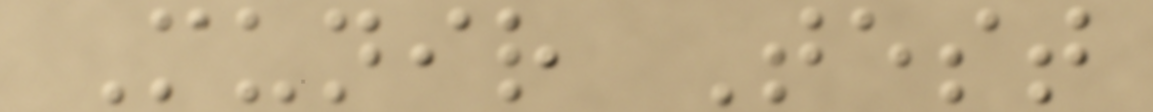Munir Test
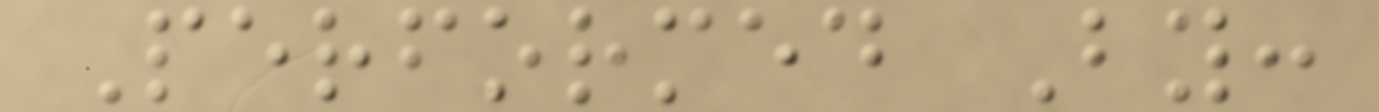Performed By:
